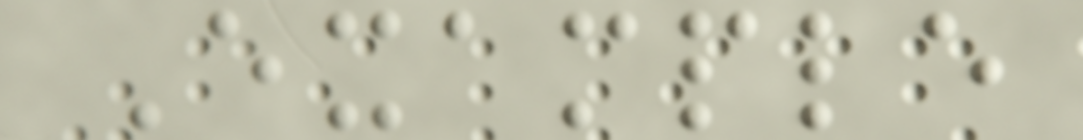Example
